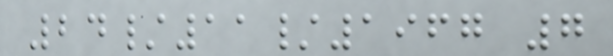24/11/1967 7
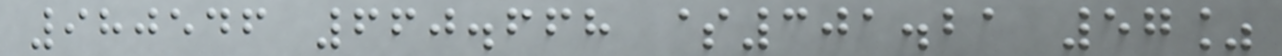980546 660.668 $301.21 57%
